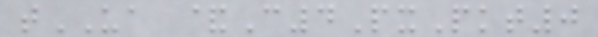tUA &C4PxPkt0
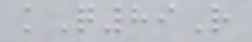kQ89R
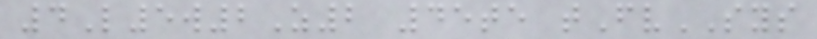4L5w2Z2 45te tFvSYS
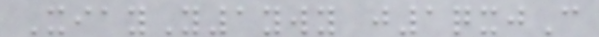XiayY1ywy j1qxjC
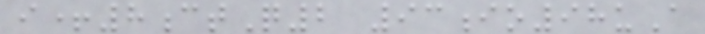i+8ctQ2 93io98uA
